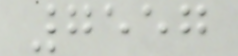7557
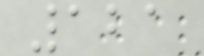121
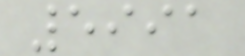5991
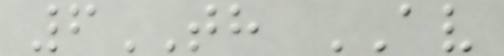6TH AV
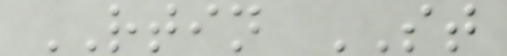RTIN ST
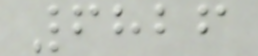6826
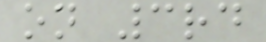on 3rd
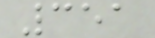351
